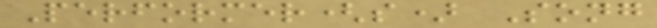Performer(s) Song
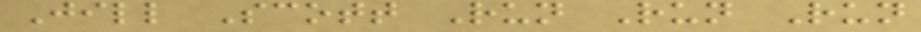Jill Scott Run Run Run
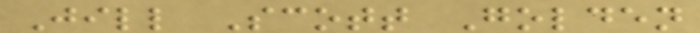Jill Scott Golden
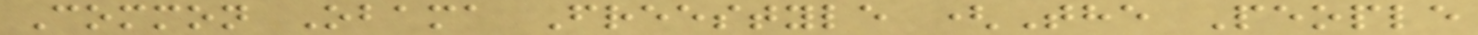Common Obama Freestyle (The People
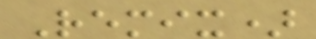Remix)
